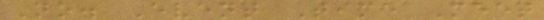No. Event Time Meet
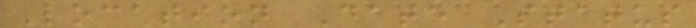Location Date Status
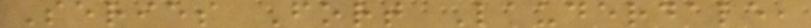Series Fort Lauderdale,
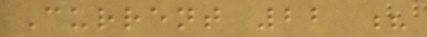Current 22 ?
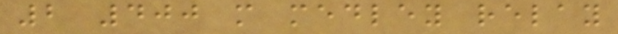2 400 m medley relay
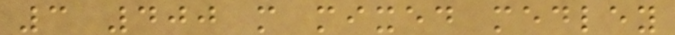3 400 m mixed medley
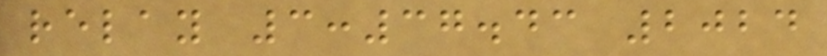relay 3:37.43 2024
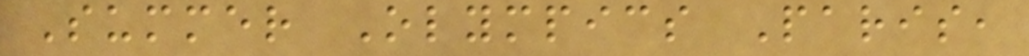Summer Olympics Paris,
